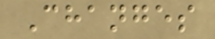Changes
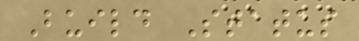Build Status
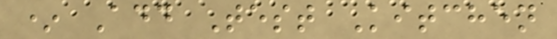* Add Test Kitchen
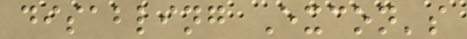disabling Excon's
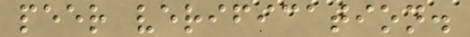peer verification.
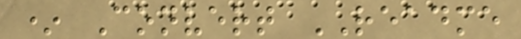* Convert README
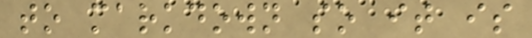to markdown so it is
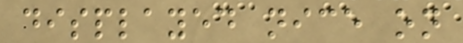displayed nice on
